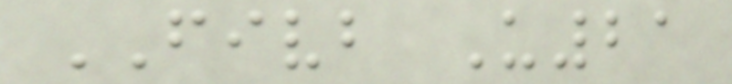FIVB U21
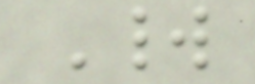World
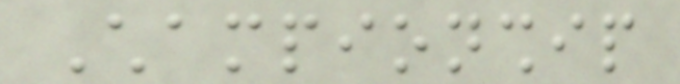Championship
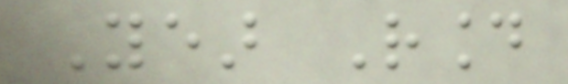Year Round
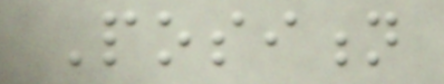Position
